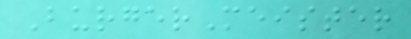BurgerMeister
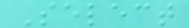Select
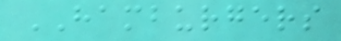HAMBURGERS
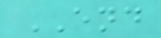END
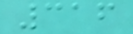316
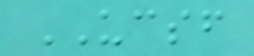UCSF
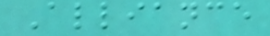Alliance
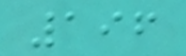196
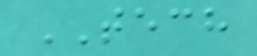TECH
